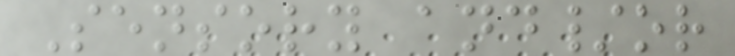Sensory and/or
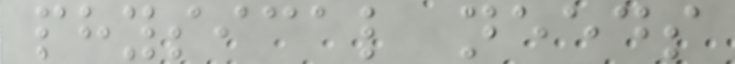physical needs
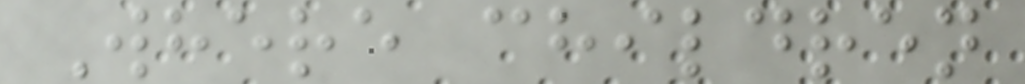Where children
